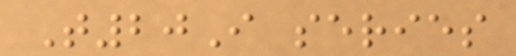T20I series
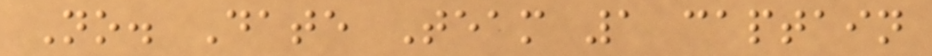No. Date Team 1 captain
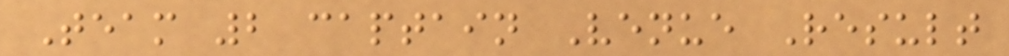Team 2 captain Venue Result
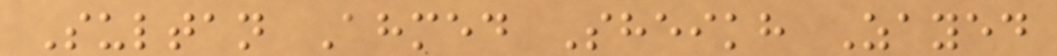Sultan Ahmed Sheikh Zayed
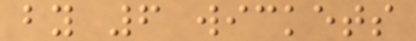by 6 wickets
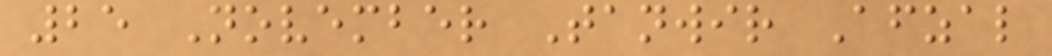25 November Tanwir Afzal
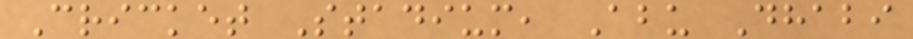Cricket Stadium, Abu Dhabi
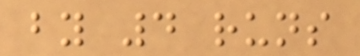by 4 runs
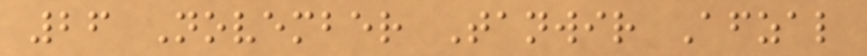26 November Tanwir Afzal
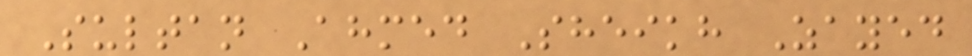Sultan Ahmed Sheikh Zayed
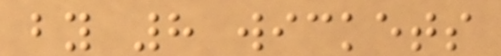by 8 wickets
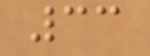33
